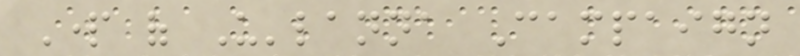Part of U'lanna Campaign
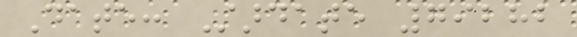Date: Stardate 79282
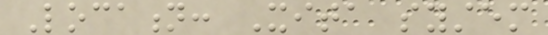Location: Xita system
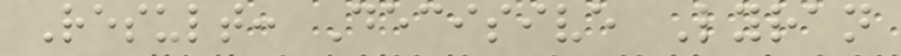Result: Decisive Lyran
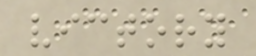victory
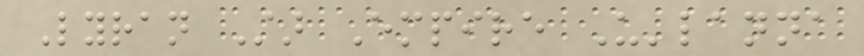Lyran Star Empire U'lanna
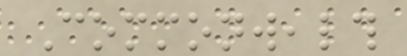Commonwealth
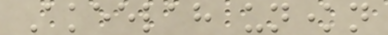Akeelah unknown
